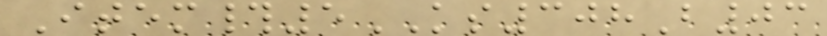Item#5KS308B03
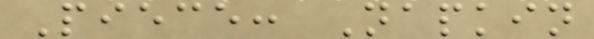Piece: Napkin
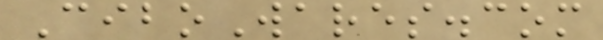CiboWares.com
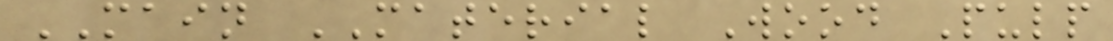MAIN MATERIAL Wood Pulp
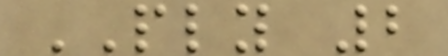PLY 2
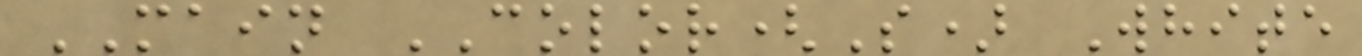MAIN COLOR(S) White
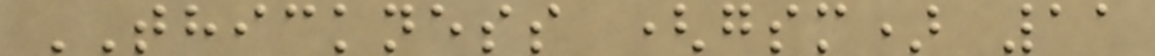THICKNESS (gsm) 11
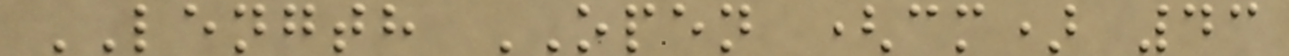LENGTH OPEN (cm) 43
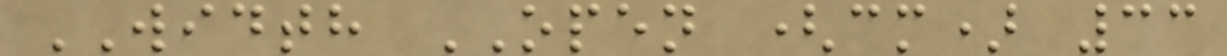WIDTH OPEN (cm) 33
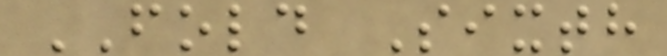FOLD Sixth
